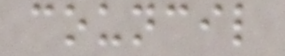council
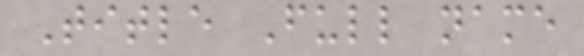Title Full name
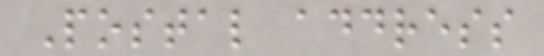Postal address
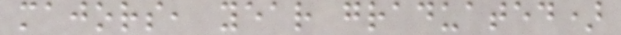majors, year graduated)
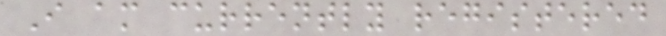I am currently registered
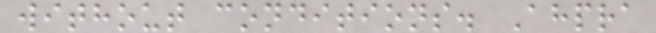without conditions. Ahpra
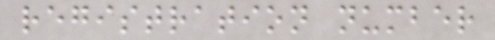registration number
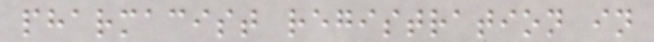pharmacist registration in
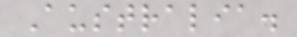Australia.
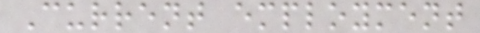Current employment
